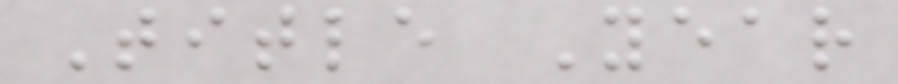Title Year
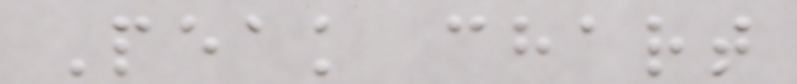Peak chart
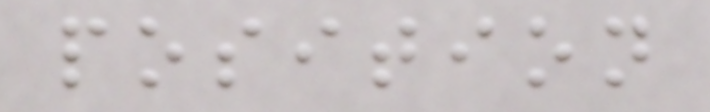position
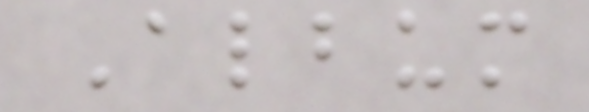Album
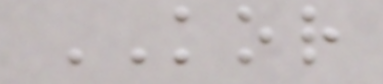KOR
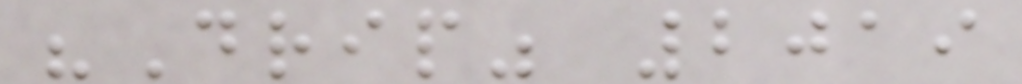"Drip" 2019
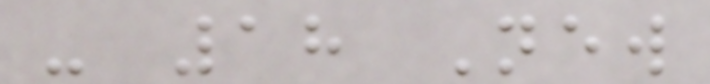- 18 New
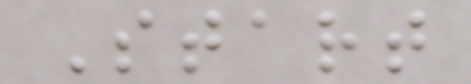Start
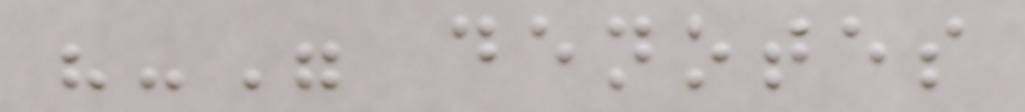"-" denotes
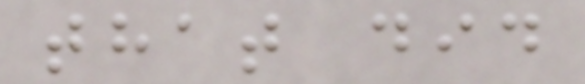that did
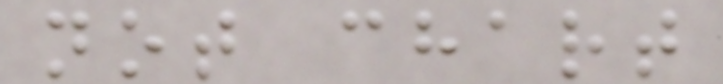not chart
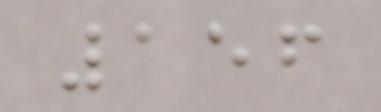156
